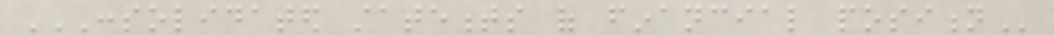CONSOLIDATED STATEMENTS OF FINANCIAL POSITION
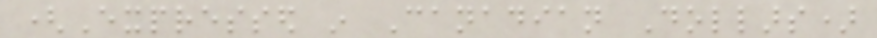(Expressed in Canadian Dollars)
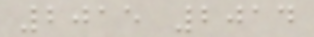2015 2014
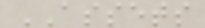ASSETS
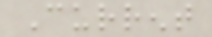Current
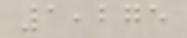1,275
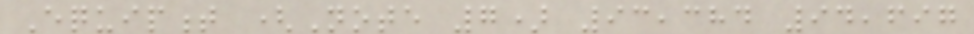Equipment (Note 7) 93,384 94,697
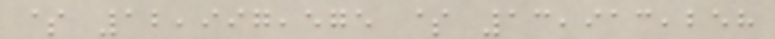$ 12,997,575 $ 13,913,258
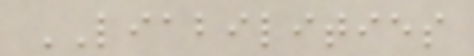LIABILITIES
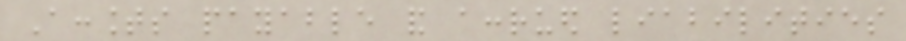Accounts payable and accrued liabilities
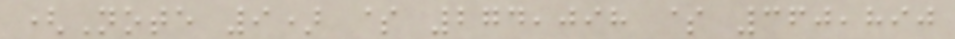(Note 9) $ 274,098 $ 360,890
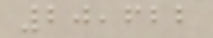20,622
